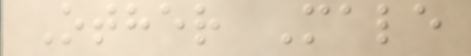Other Male
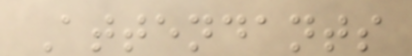Attendants
